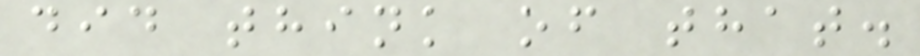did think of that.
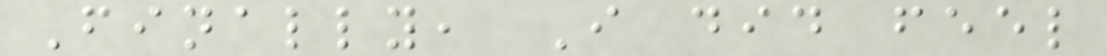Finally, I did feel
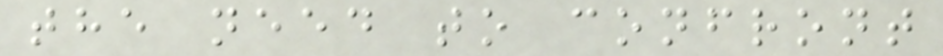the need to confront
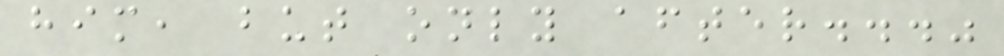him, but only after..."
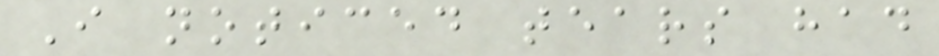I noticed tears had
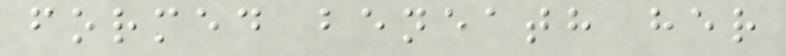formed beneath her
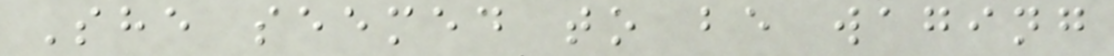She seemed to be waging
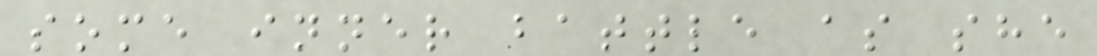some inner battle as she
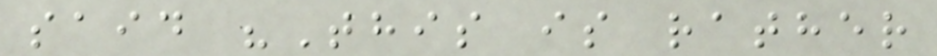said "This is rather
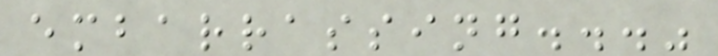embarrassing..."
